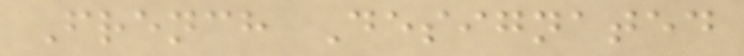French Designated
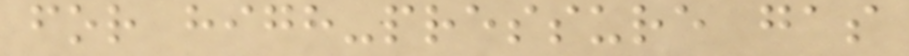for high-pressure gas
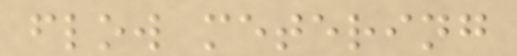flow metering
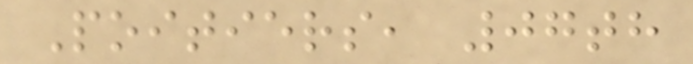Poitiers, 07th
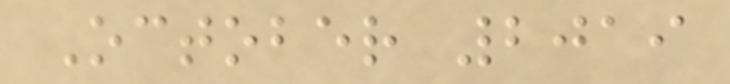October 2019
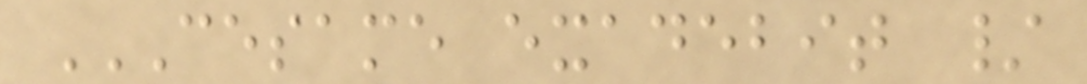CESAME EXADEBIT /
